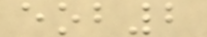eob2
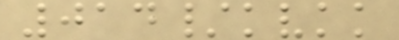014/kvkk
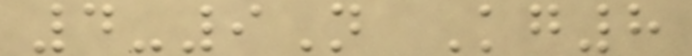4-9N Kg8
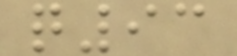q93
